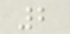2
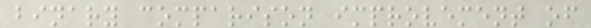binary comparison improvement of
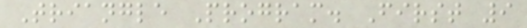Triangle Program. First 9
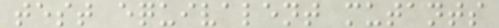test equivalent mutants
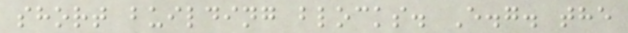short building blocks. E.g. the
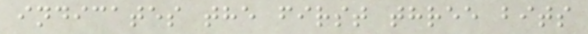indicates the first three bits
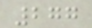277
